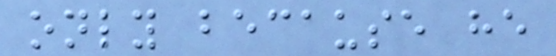only because he
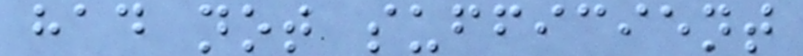had not sufficient
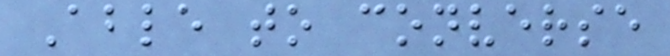Able to converse
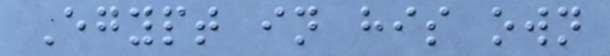Egypt in his own
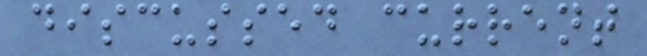discussed current
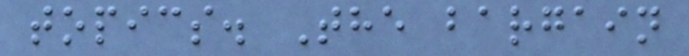topics. The bargain
